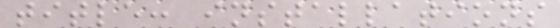title: installations
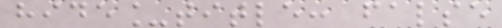hide_title: false
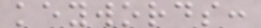keywords:
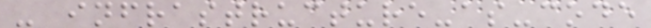- infrastructure-as-code
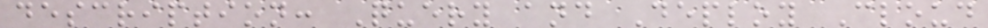description: Query and Deploy Cloud
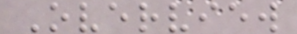Overview
